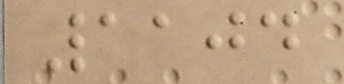1104
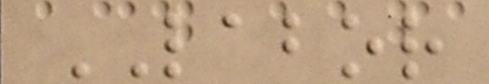LABOR
